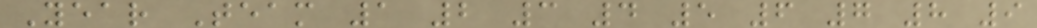Year Team 1 2 3 4 5 6 7 8 9
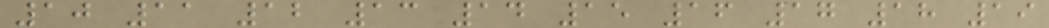10 11 12 13 14 15 16 17 18 19
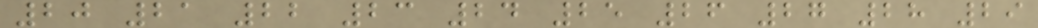20 21 22 23 24 25 26 27 28 29
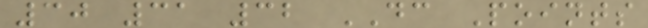30 31 32 DC Points
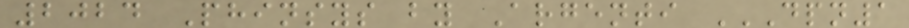2024 Phinsys by Argenti DPN1
